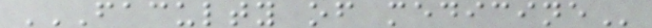FACULTY OF MEDICINE
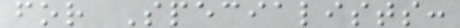for Specialists:
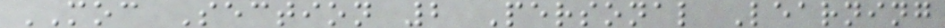MOC Section 2 Personal Learning
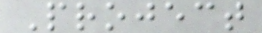Project
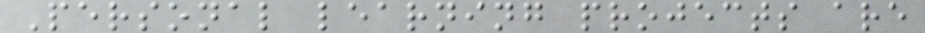Personal learning projects are
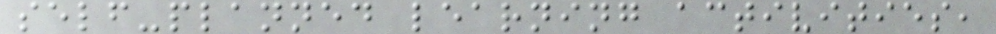self-planned learning activities,
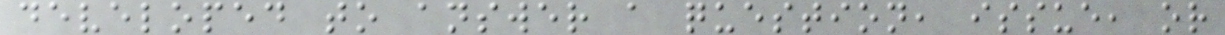developed to answer a question, issue, or
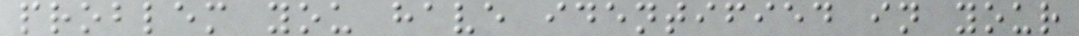problem you have identified in your
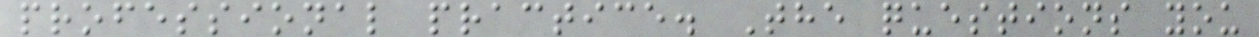professional practice. The questions you
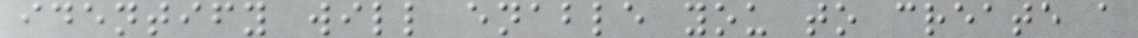identify will enable you to create a
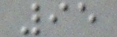95
